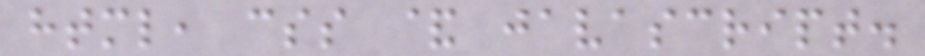html, css & javascript.
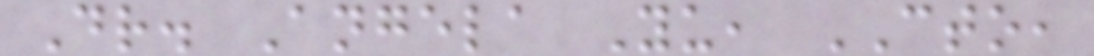Dr. Angela Yu, CTO,
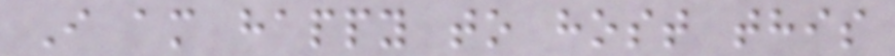I am happy to host this
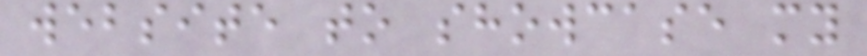website to showcase my
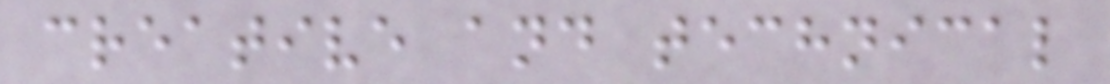creative and technical
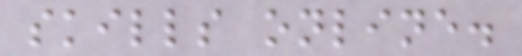skills online.
